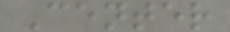Center
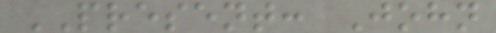PRESENT: John
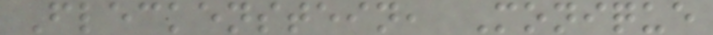Fleckenstein, Monique
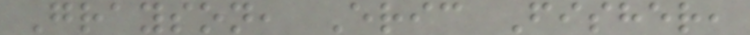Grayson, Eric Fisher,
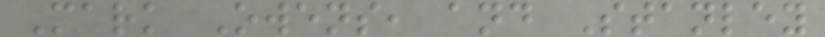Mark Owens, and Stanley
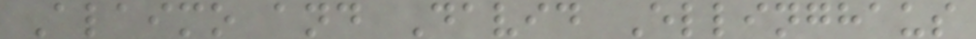Alaimo and David Ellinghaus
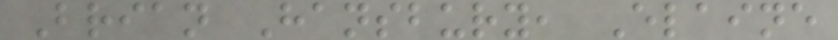Brian Hansbury, Elaine
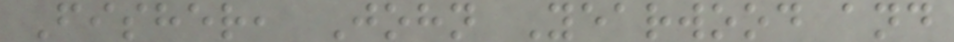Fisher, John Yearwood and
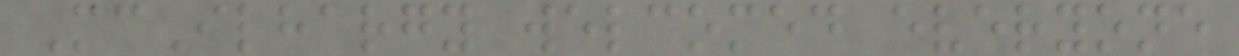McIlhargy welcomed everyone
